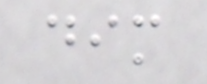dim
